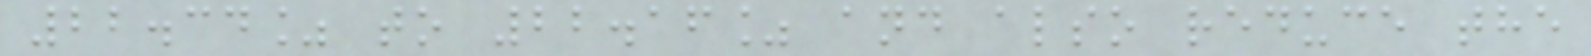22.34% to 22.16% and also reduce the
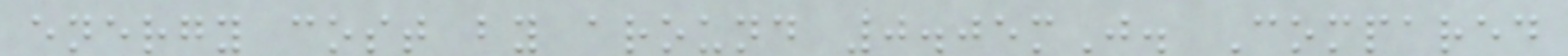energy cost by around 0.05mJ. Compared
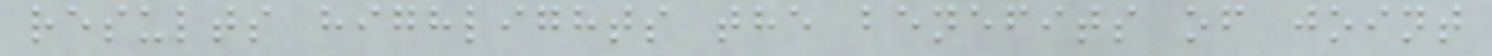results highlights the benefits of joint
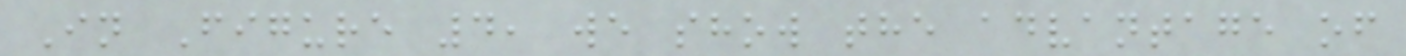In Figure 4, we show the advantage of
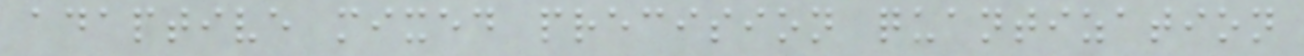adaptive mixed precision quantization
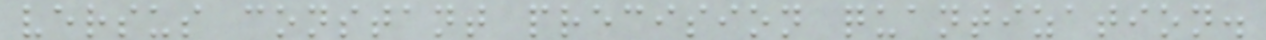versus constant precision quantization.
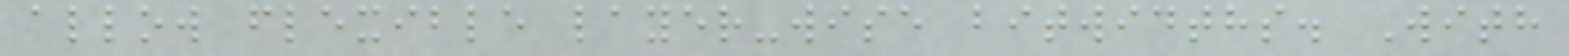allow flexible layer-wise bitwidths. With
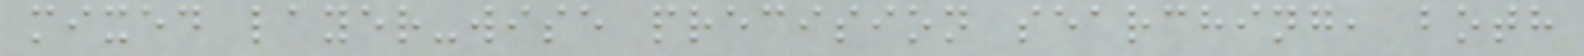mixed layer-wise precision searching, both
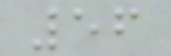56
